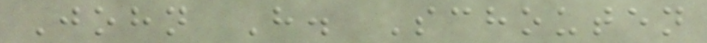John H. Schouten
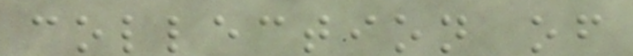collection of
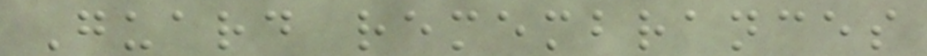Guard remembrances
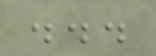...
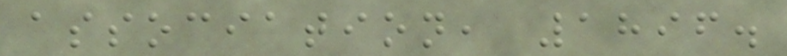association, 1896.
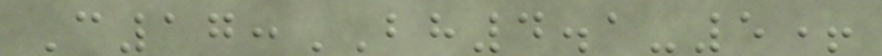C17:BH4.1-5+
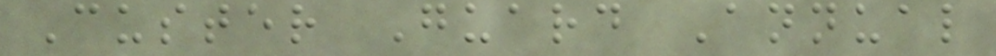Custer Guard Annual
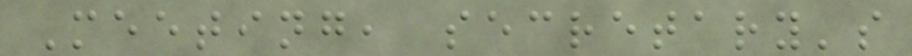Meeting, secretary's
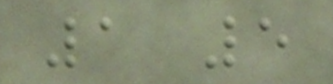1 5
